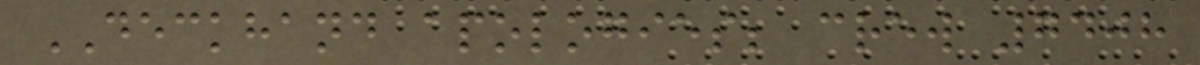DECKHAND apologies; crew 7408
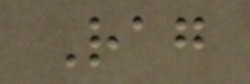Rag
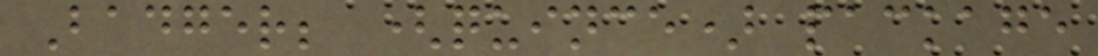Badger; (quince) package
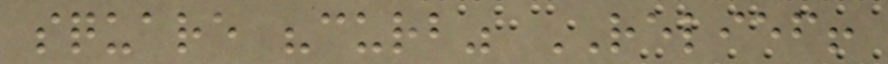square "curb" RELIEF!
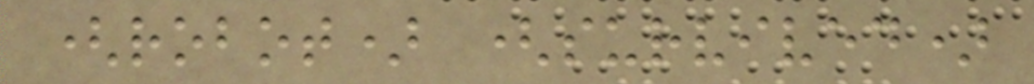(robot) (survived)
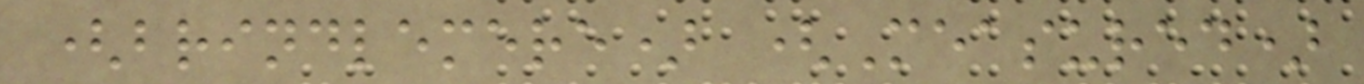(brindlemere) (Measured)
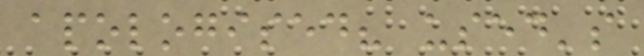apologised? used's
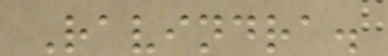Ravindra.
